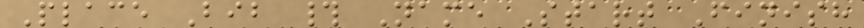Place Bib # Name Start Finish
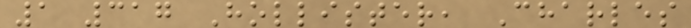1 317 Hollister, Charles
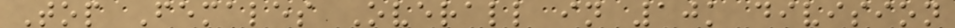Top Females Overall in 10k division
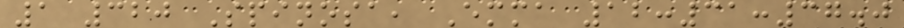1 320 Spinosa, Emma 12:31:37.0
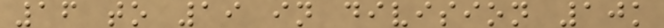16 to 19 in division 10k
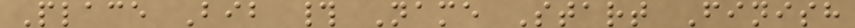Place Bib # Name Start Finish
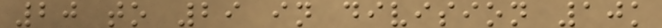20 to 29 in division 10k
